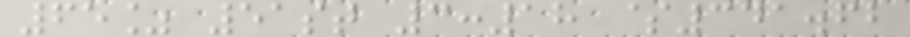65% 51st 3:18 $341.62
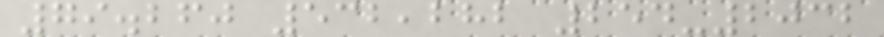79.260 532,282 254-2032
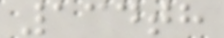134th
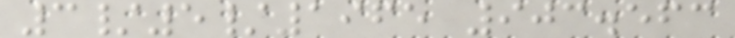3/5/1965 903.563
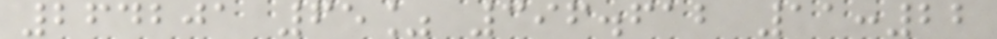264201 65% 396.612 11:22
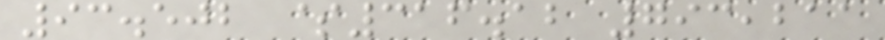93.502 $316.12 793,211
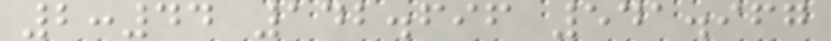2:44 142.696 541.967
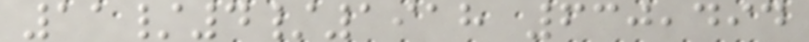11/4/1918 630,494
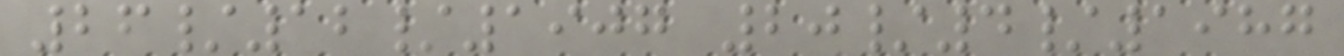26/12/1907 20/4/1987
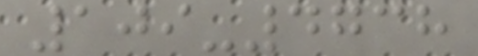109-4738
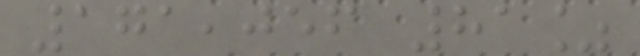171,056 81%
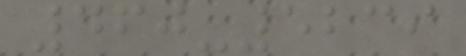460-5239
